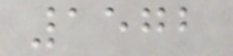1572
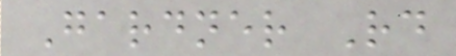Gardner Rd
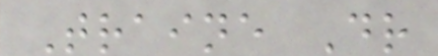Traine Dr
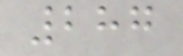287
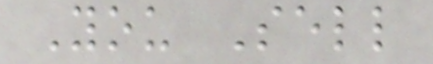You Sell
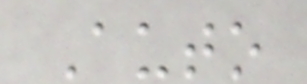Auto
